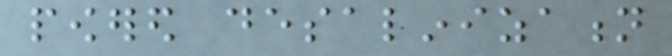powered desalinization
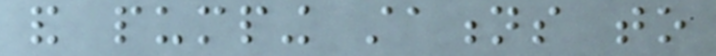and pumping stations to
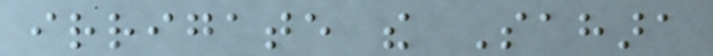irrigate the Sahara
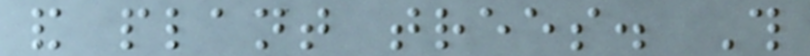and plant trees. This
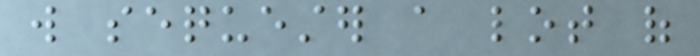will sequester a lot of
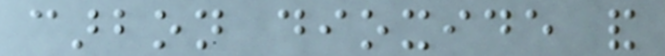carbon dioxide and
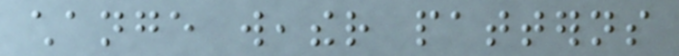change weather patterns
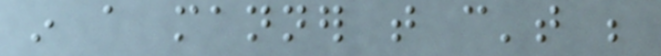in a manner that can't be
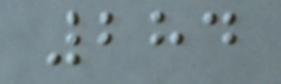284
